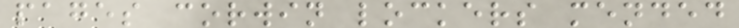pages corwin lockers mended
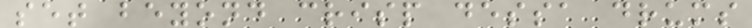set beyond crisp dessa drums
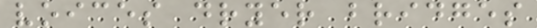voices dryer bridges
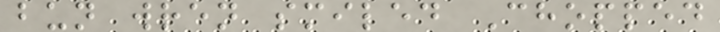bun wren smiled Chopped
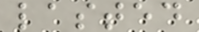lasted
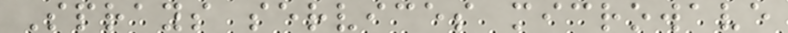Sprays services microwave
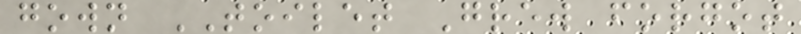gown TOILET Grew forgot
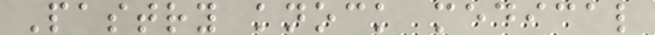Pastry knock medical
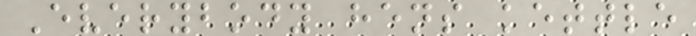Everybody hens kettle
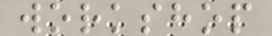workshop
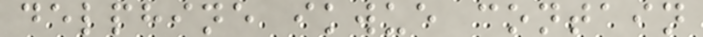delphine ikwue contain
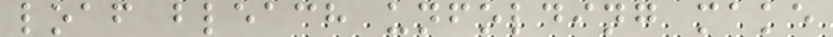loaf bleach unfolding make
